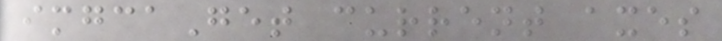imgcaGet current axes
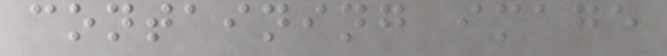containing image
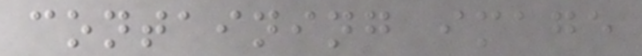containing image
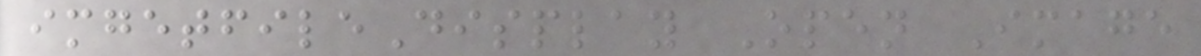imgetfileDisplay Open Image
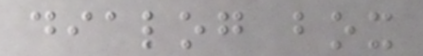dialog box
